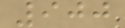900
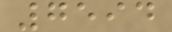7594
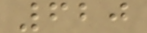620
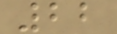22
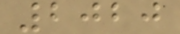2020
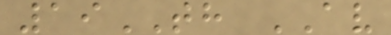19TH AV
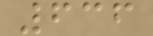636
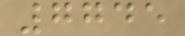7745
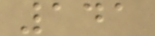141
